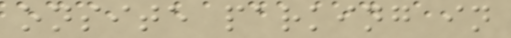onsite parking in
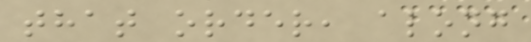that order, along
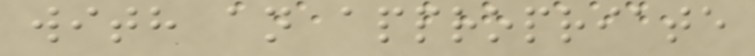with an appropriate
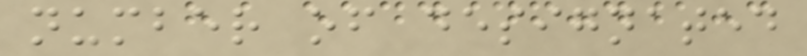number of designated
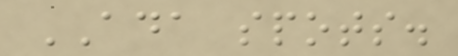ADA spots.
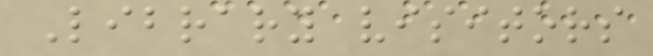Library visitors
